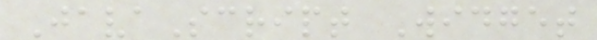JavaScript Widget
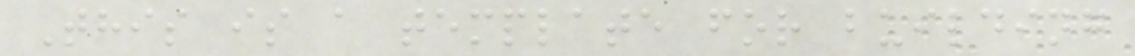This is a template for building
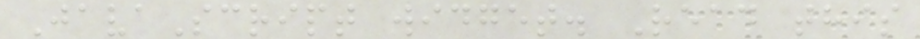JavaScript widget. Read this
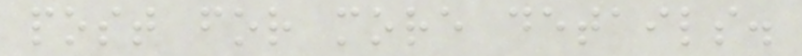post for more details.
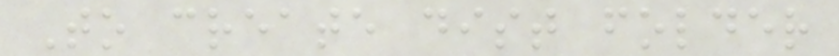To create dist folder
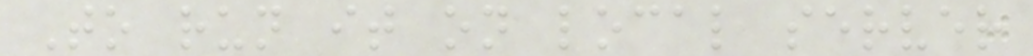To run it on local server
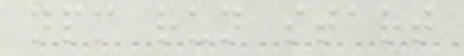npm run start
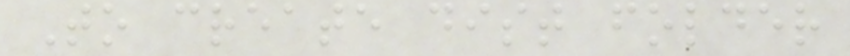To create dist folder
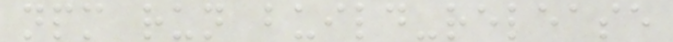npm run build-release
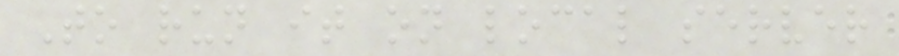To run it on local server
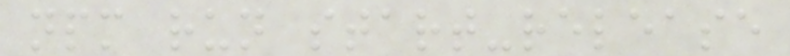npm run start-release
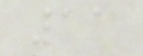11
